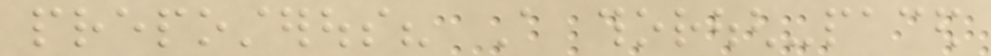preposterous? A thorough-paced
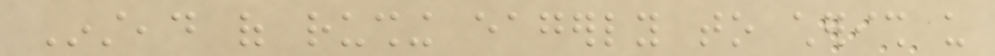Instead of rushing eagerly to cherish us
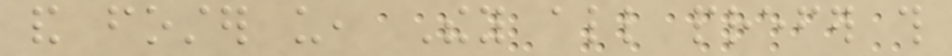and foster us, They all prefer this
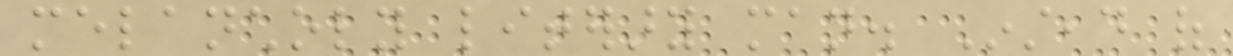melancholy literary man. Instead of
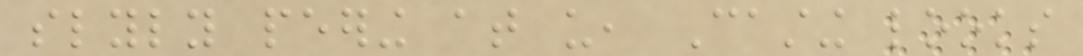slyly peering at us, Casting looks
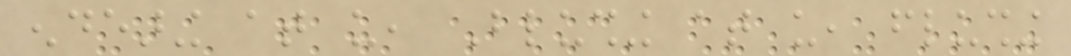endearing at us, Blushing at us, flushing
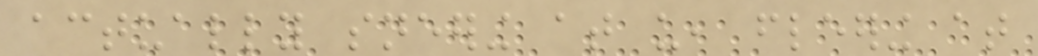actually sneering at us, fleering at
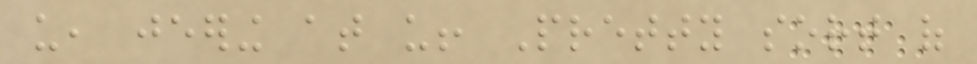us, jeering at us! Pretty sort of
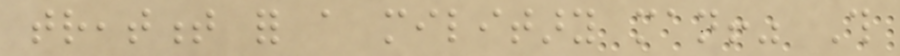treatment for a military man!" This
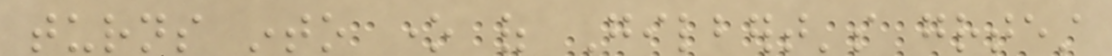turns into one of Gilbert's greatest
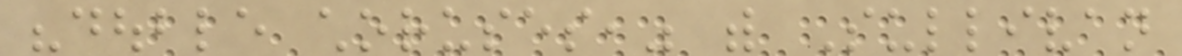"double choruses," with Sullivan
